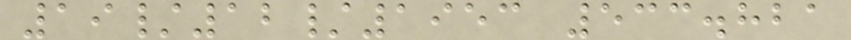19/12/1953 533.821
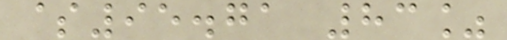$95.71 83%
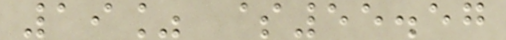19% $55.57
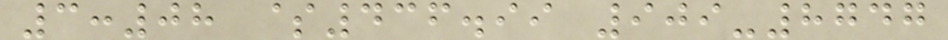3:08 $436.99 909-8747
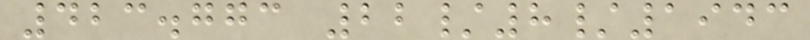423.773 22/8/1943
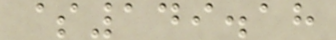$149.18
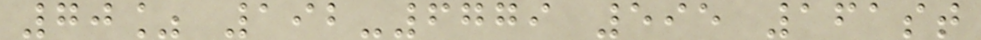70% 192-6779 595 161st
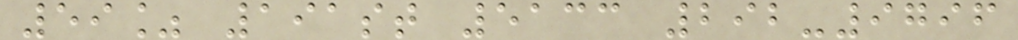59% 191st 5133 292-9796
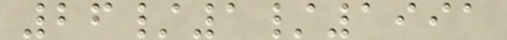26/1/1991
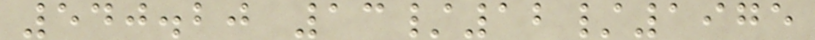540.20 13/12/1975
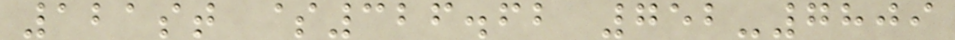121st $326.62 752-7809
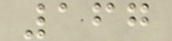167
